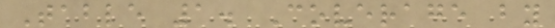Table 1. Coverage by
